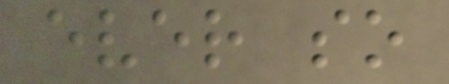ever so
